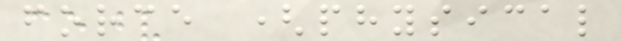force (physical
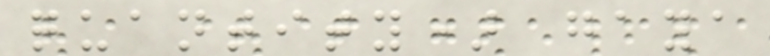quantity) gaya
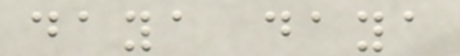daya daya
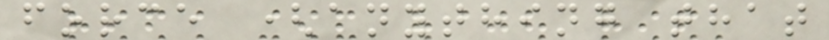force (anything that
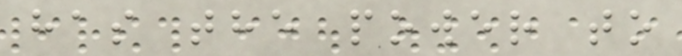has the power to
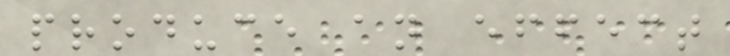produce an effect
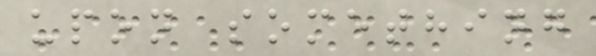upon something
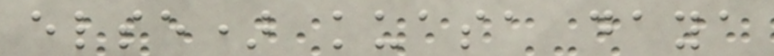else) kuasa daya
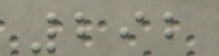292
